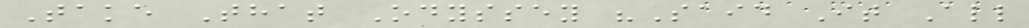Take That Odyssey "Said It All
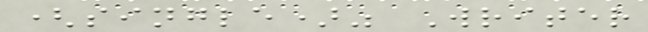(single)" Writer
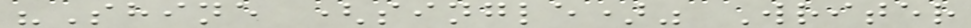"Shine (single)" Writer
